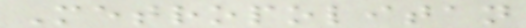Metropolitan
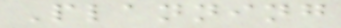Planning
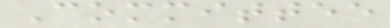Committee
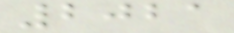2021
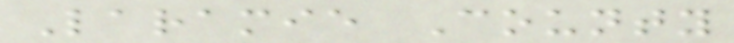Laramie County
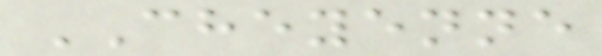CHEYENNE
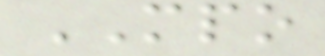MPO
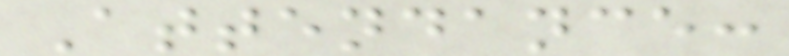Attendance:
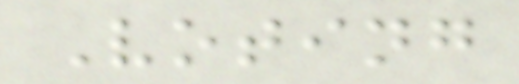Voting
